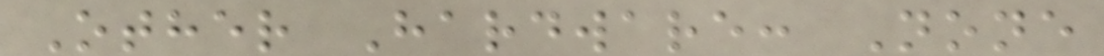Other Hardware: None
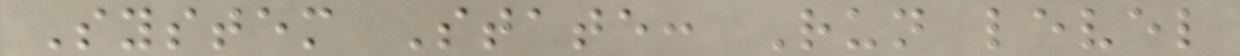System State: Run level
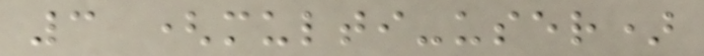3 (multi-user)
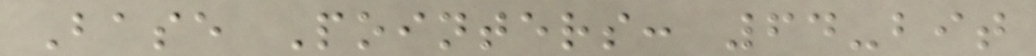Base Pointers: 64-bit
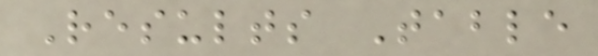Results Table
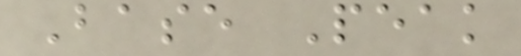Base Peak
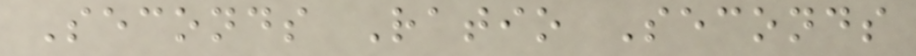Seconds Ratio Seconds
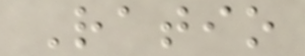Ratio
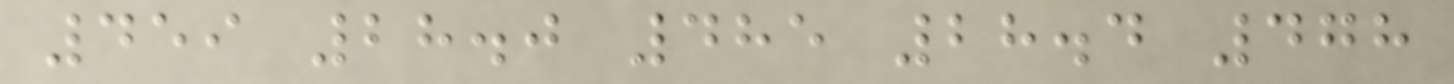459 28.0 485 28.4 478
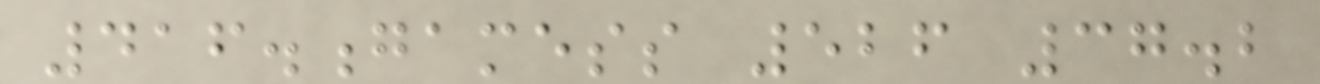416.gamess 526 37.2
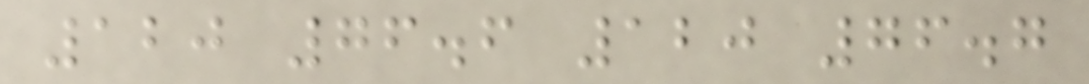120 76.6 120 76.7
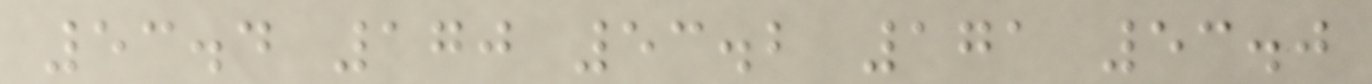53.4 170 53.2 171 53.0
